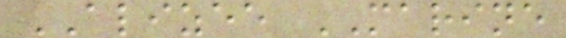ALIZEE MARINE
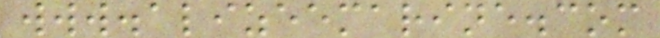www.alizeemarine.com
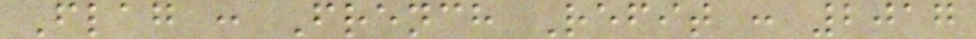Flag : French Refit : 2017
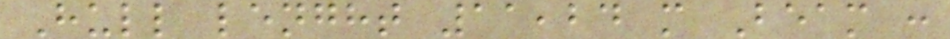Hull lenght 11,24 m Beam :
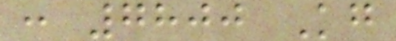: 7800 Kg
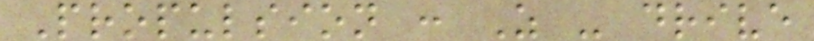Propulsion : Z - drive
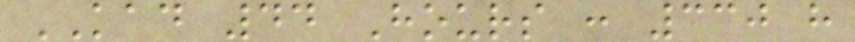KAD 44 Hours : 330 h
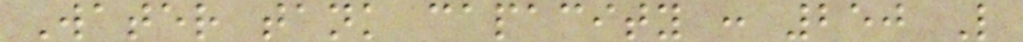Water tank capacity : 250 L
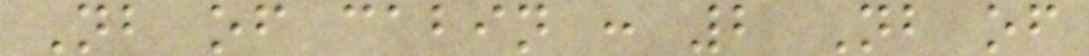Nb of cabin : 2 Nb of
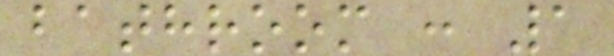bathroom : 1
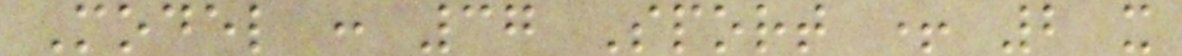Model : 37 Sport + 2 x
